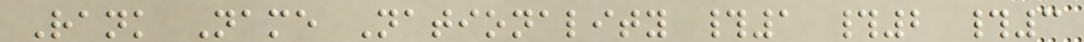Rank Name Nationality #1 #2 #3
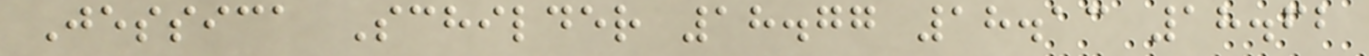Jessica Schilder 18.77 18.13 18.62
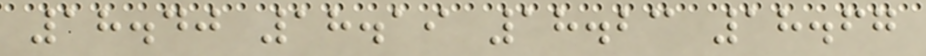18.40 18.19 18.23 18.67
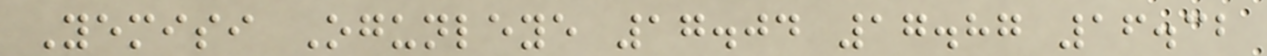Yemisi Ogunleye 17.04 17.87 16.32
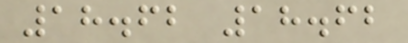18.62 18.62
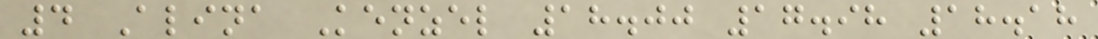4 Alina Kenzel 18.00 17.98 18.18
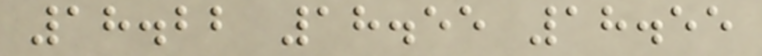18.22 18.55 18.55
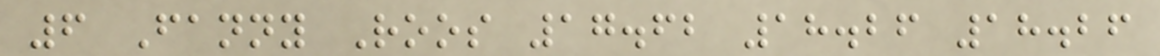6 Fanny Roos 17.62 18.26 18.26
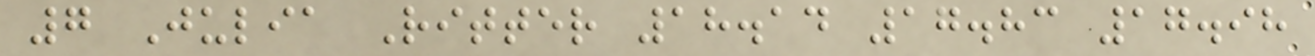7 Julia Ritter 18.14 17.83 17.98
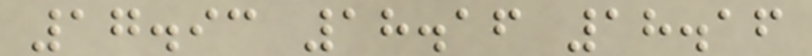17.93 18.16 18.16
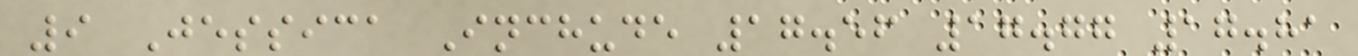9 Jessica Inchude 17.56 17.77 17.81
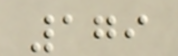179
